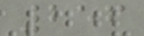256
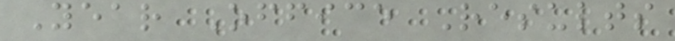Year Office Results
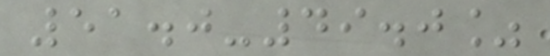51.0-49.0%
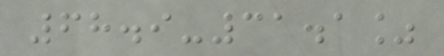68.9-31.1%
